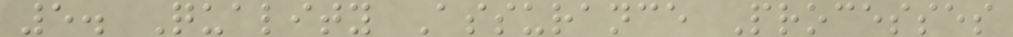5. Quality Assurance Processes
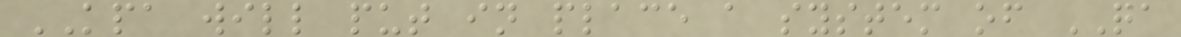KPA will put in place a system of QA
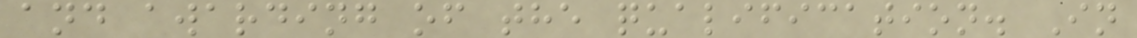and awarding of the qualification. In
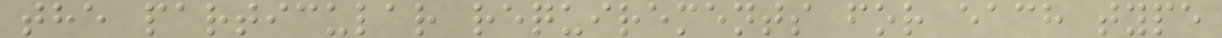the particular requirements for each type
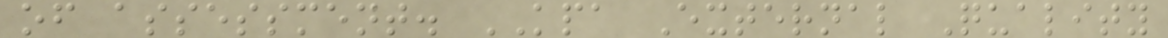of assessment. KPA External Quality
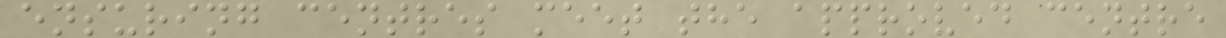ensuring centres meet the approved centre
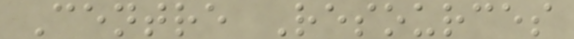Centre Resources
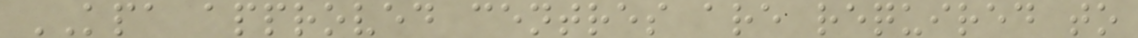KPA approved centres are required to
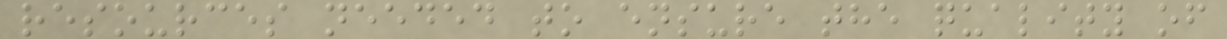resources needed to ensure the quality of
